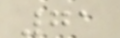71
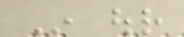In our
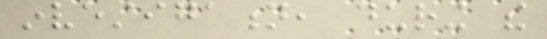investigation, during the
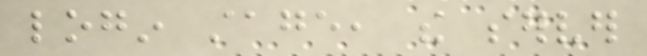login stage, the server
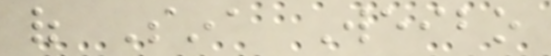of Sina Weibo
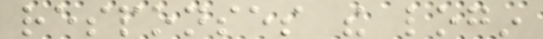responses the login
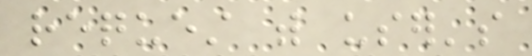request with user's
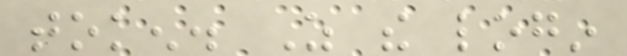token. As the login
